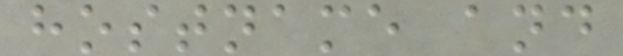hostname and
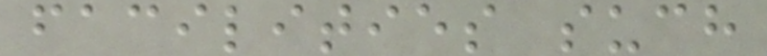facilities such
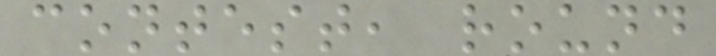contest, round
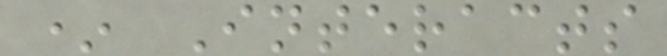* Interacts
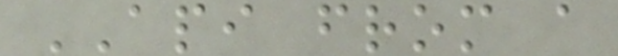API from a
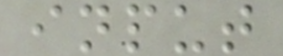input
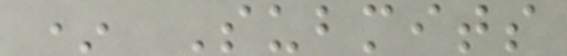* Submits
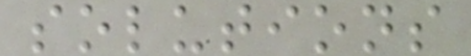solutions
